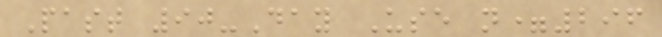Past 90-Day Use n=296
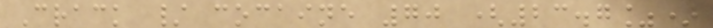Crack / cocaine 70 (23.7%)
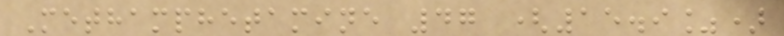Methamphetamine 47 (15.9%)
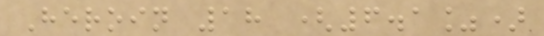Heroin 18 (6.1%)
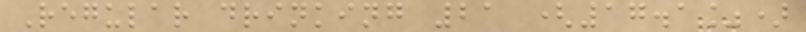Regular drinking 21 (17.1%)
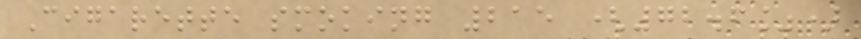Cigarette smoking 215 (72.6%)
